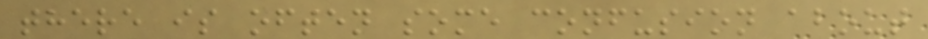there is often some confusion about
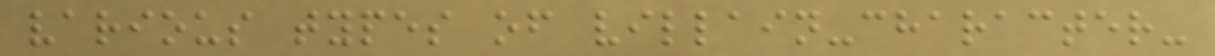various types of villain-character-
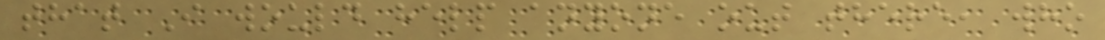that I would help anyone out there, who
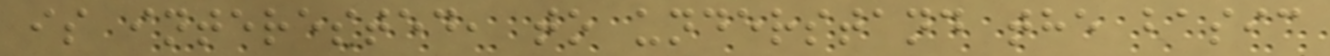is interested, to understand the basic
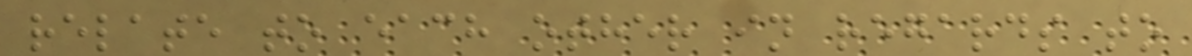relate to each other in regards to
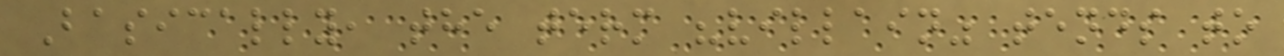Basically, the term "villain" tends to
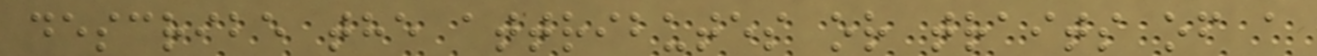describe the attributes or traits of a
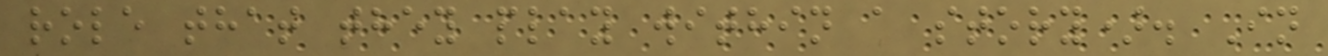role that they play within a story). In
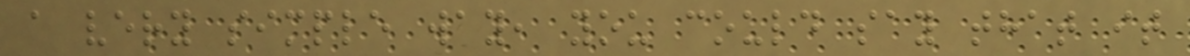a very simple way, you could say that it
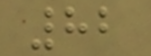82
